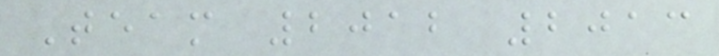Team 2012 2013
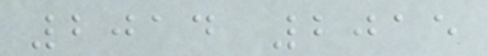2014 2015
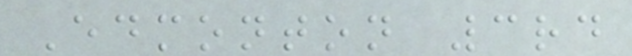Edmonton 3rd
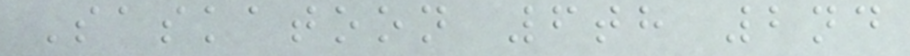Saskatoon 6th 2nd
